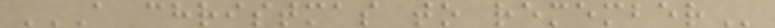A CHRISTMAS TO REMEMBER
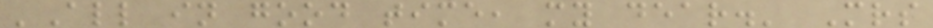'All in good time, my dear.' Mrs
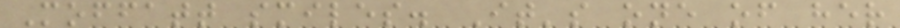Moffatt smiles. It's one of her
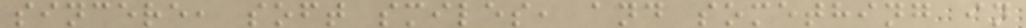sincere, soft smiles, and something in
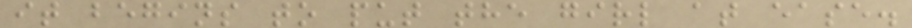it begins to put the girl at ease.
